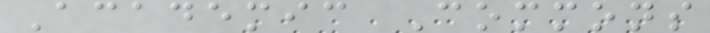Academic Commons
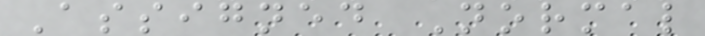Assigned Normal
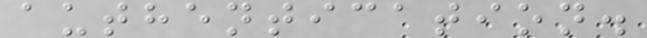authentication.
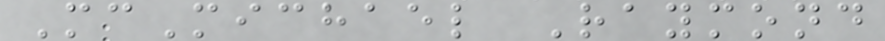McMichael Raymond
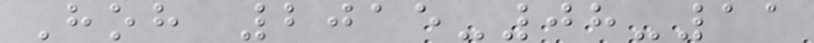Hoh 2015-08-11
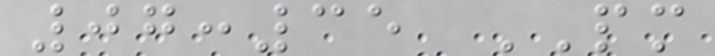07:35 PM
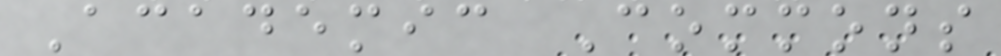Academic Commons
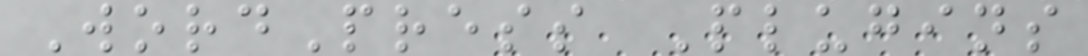WordPress Plugins
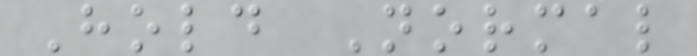Hold Normal
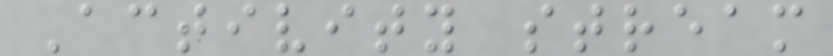Activity stream
